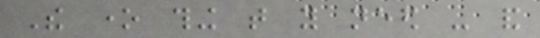The one thing that you need - and
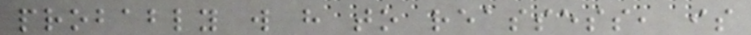probably will have to reassess, is
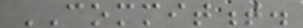COMMITMENT.
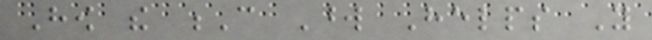How the C Word Helps You
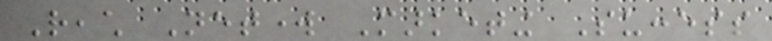Reach Network Marketing Success
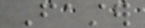Faster
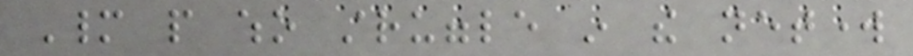Many people who struggle in the network
